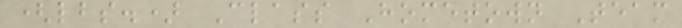(lbs.) Class Hometown Team
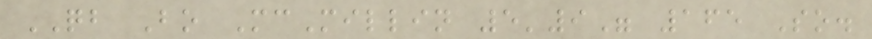QB Bo McMillin 5'9" 165 So.
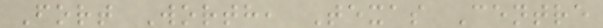Fort Worth, Texas Centre
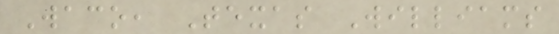Waco, Texas Williams
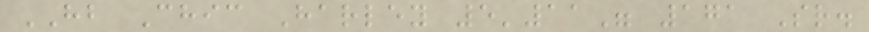HB Chic Harley 5'11" 171 Sr.
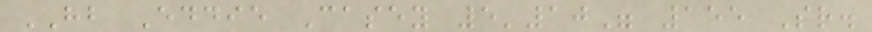HB Eddie Casey 5'10" 155 Sr.
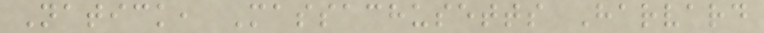Natick, Massachusetts Harvard
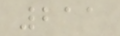211
